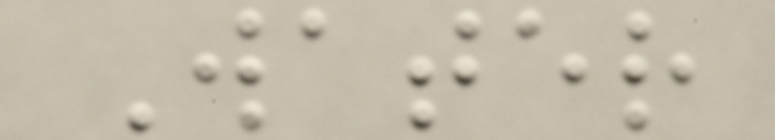Water
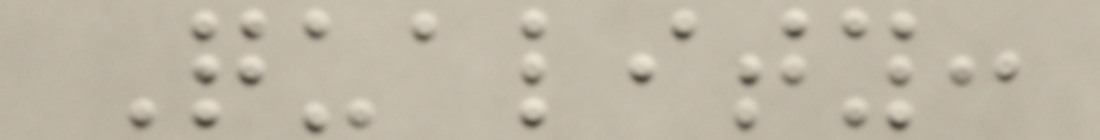Quality:
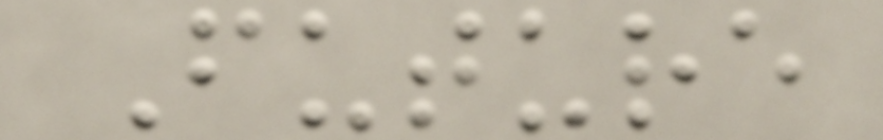Future
